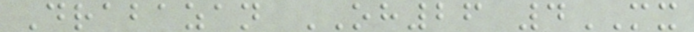Drabazan OH26 4MX
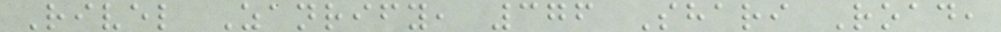Rivel Zanrify, 376 Shari Road,
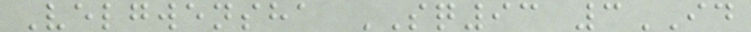Velgwensha SQ93 3ID
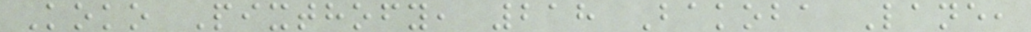Koko Pixthofy, 218 Bakoba Lane,
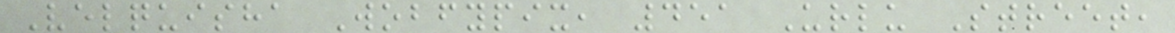Velquisha Wobfypix, 451 Urlu Street,
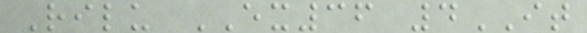Rilu EX36 4IT
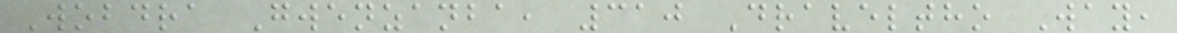Wobdra Gwenzanba, 310 Draveltho Way,
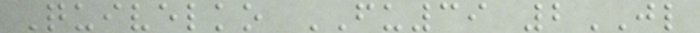Quivelko FU39 2JL
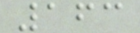163
